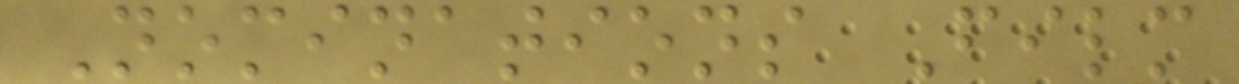Nominations Film
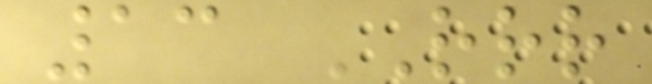13 RRR
